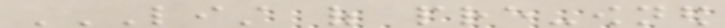LIST OF PRE-OWNED
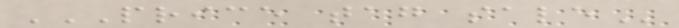PRICE TAG SALE
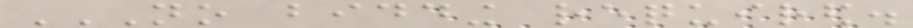NO BIDDING REQUIRED.
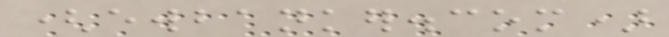(ewbanker.com)
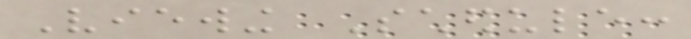Viewing Schedule:
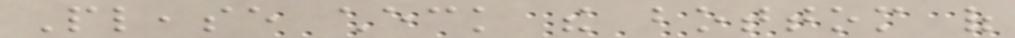Please check the bottom of
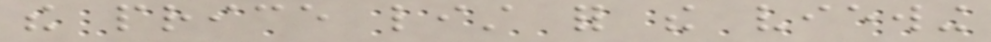the price list for the viewing
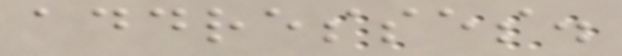addresses.
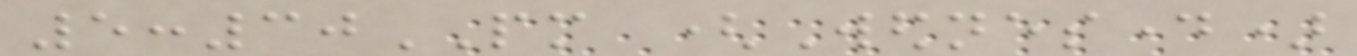5:30PM (Wednesday)
